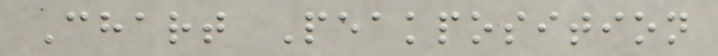Chart Peakposition
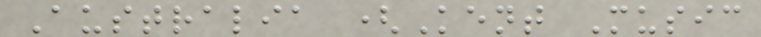Australia (Kent Music
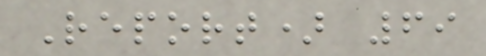Report) 69
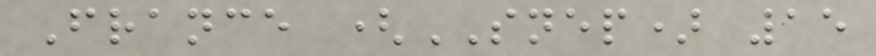France (SNEP) 15
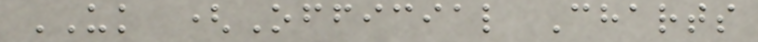UK (Official Charts
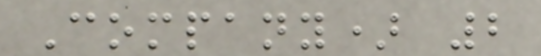Company) 2
